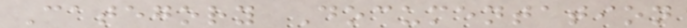Category Documentation
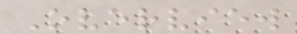Overview
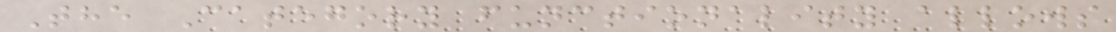The Category functionality allows
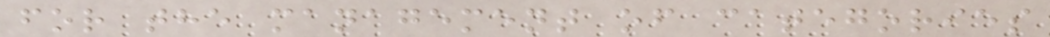for the management of categories
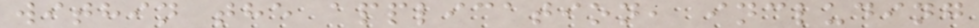within the application, including
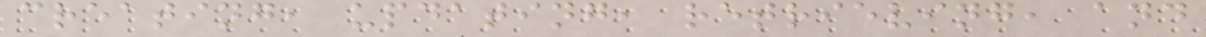creating, updating, retrieving, and
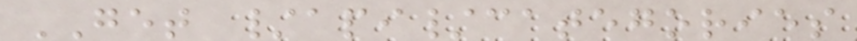GET /api/categories
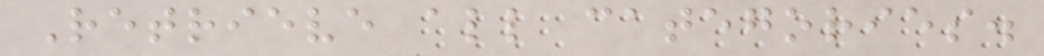Retrieve all categories.
